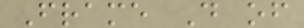Frame D of
